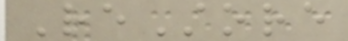ReStore
